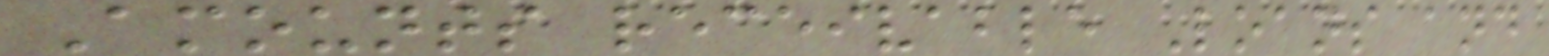Amounts receivable Loans and
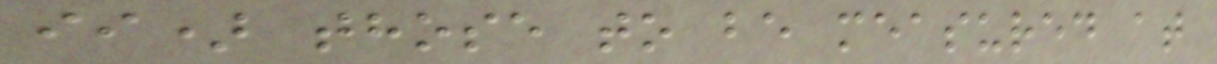ii) those to be measured at
